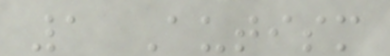1 Autism
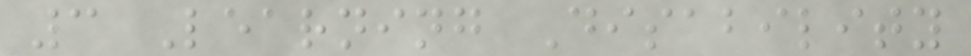3 Learning Disability
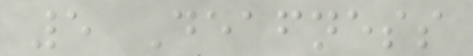5 Deafness
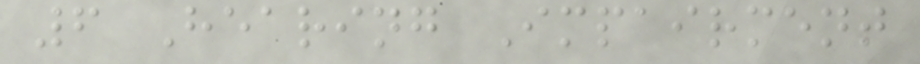6 Hearing Impairment
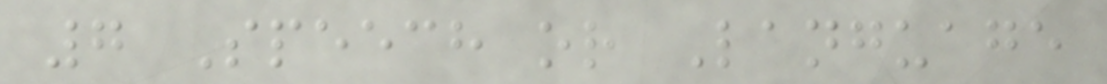7 Speech or Language
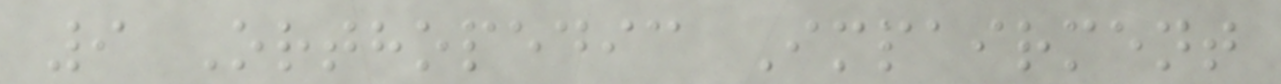9 Orthopedic Impairment
